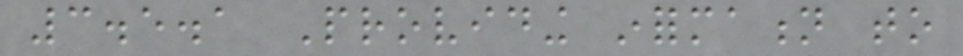3.5.1 Providing information to
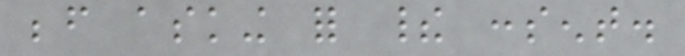before asking for their consent.
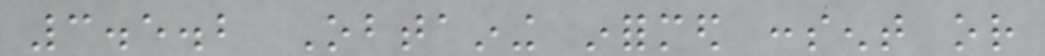3.5.2 Obtaining informed consent or
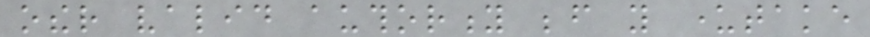other valid authority before you undertake
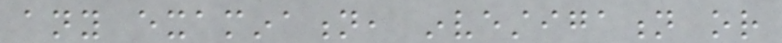any examination, investigation or
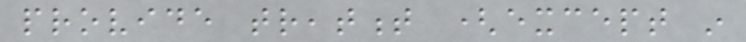provide treatment (except in
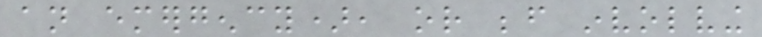an emergency), or before involving
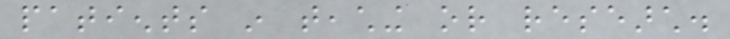patients in teaching or research.
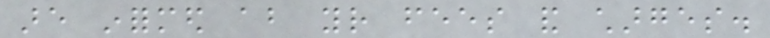are informed about your fees and charges.
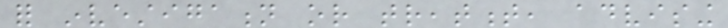for investigation or treatment, advising
